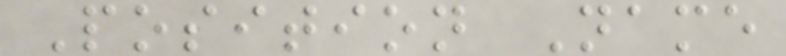Position Name
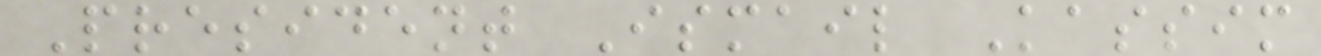President Ismail Kassim
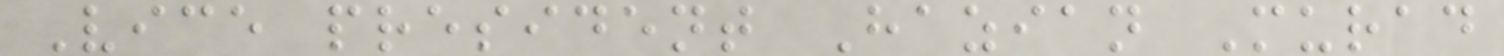Vice president Hazian Murad
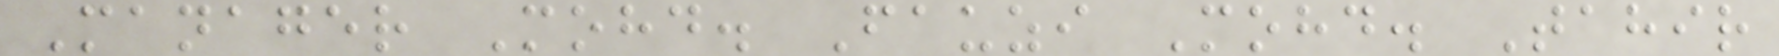Manager Mohd. Fauzi Mohd. Tahir
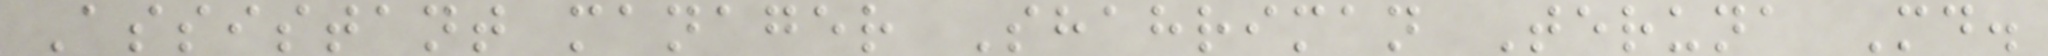Assistant manager Shahriman Teruna Md.
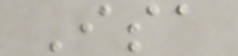Isa
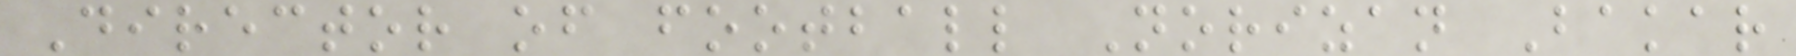Director of football Norizan Bakar
